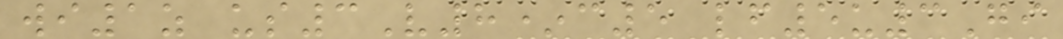wi1z us3V8*c5 lf5u3Gi
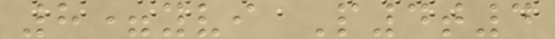8=yvi P4t4
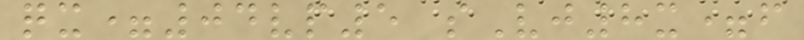qx=04vp5 sVj8x=f
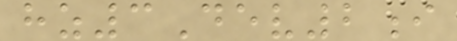hz3Dev2i
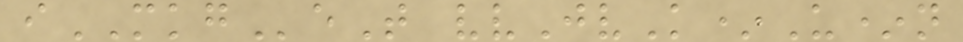iMKGeT vvJvK*U*n
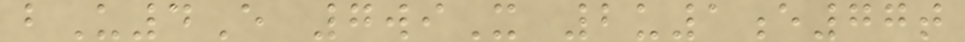bU4E 7wiX 2u1e77t
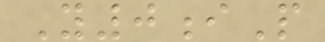Y0iP
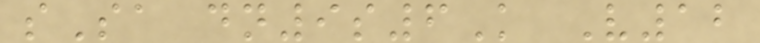sSa dn9s6K V12
